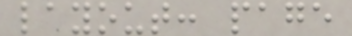layout: page
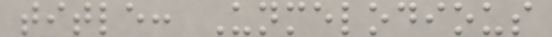title: Unmelodious
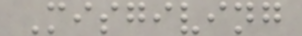Misgiving
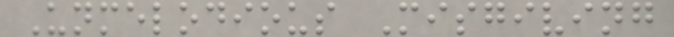Unmelodious Misgiving
